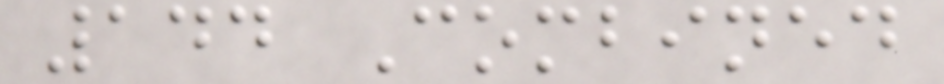144 Combined
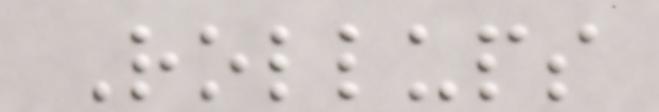Rollups
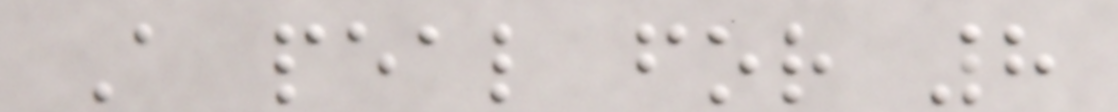A peal for 8
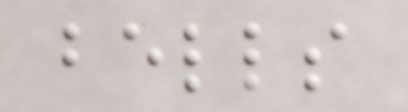bells
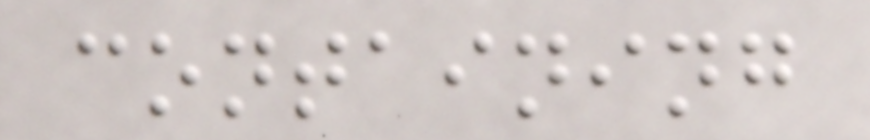containing
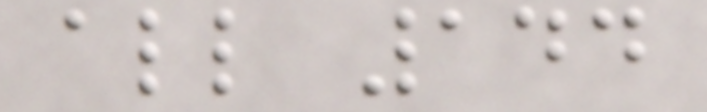all 144
